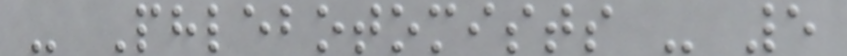- Phlebotomists - 5
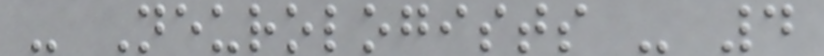- Neurologists - 4
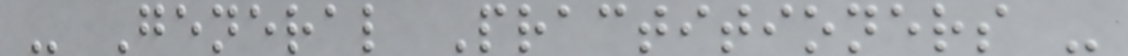- General Practitioners -
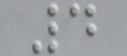4
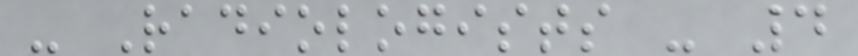- Radiologists - 4
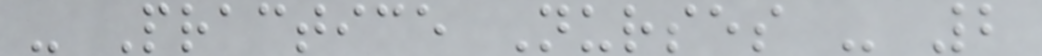- Practice Nurses - 2
